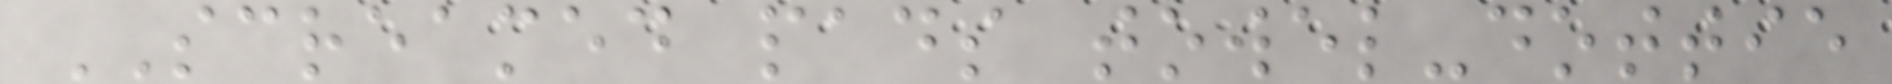SCREAMED pads towel-dottie
